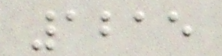1215
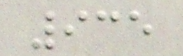935
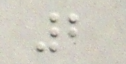2
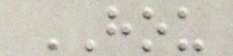HOU
